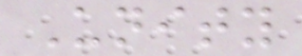Unity
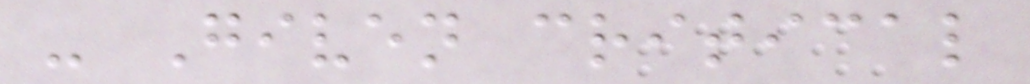- Given critical
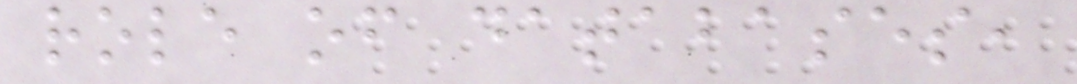role of databases,
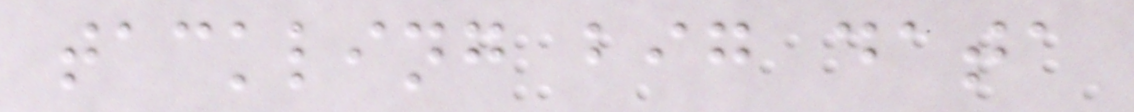tackling big data
